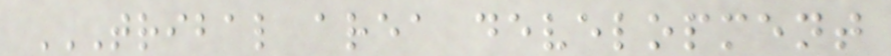TRIBAL AREA DEVELOPMENT
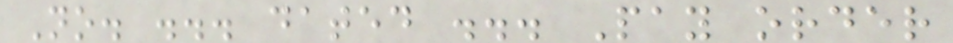No. ... dated ... Pay order
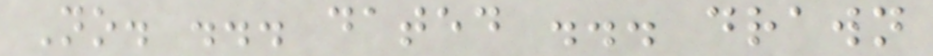No. ... dated ... drawn
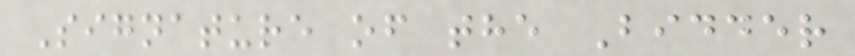Signature of the Bidder
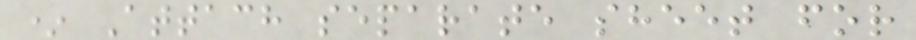* Attach separate sheet for
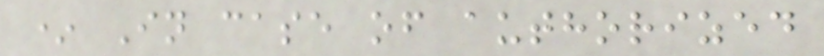* In case of authorized
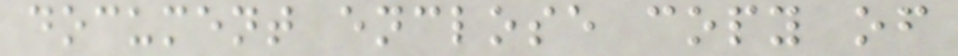document enclose copy of
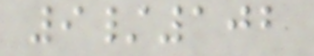9/102
